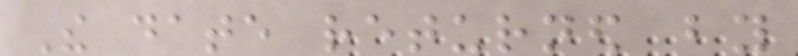The date returned by
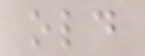old
